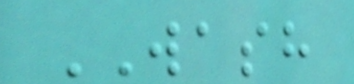WASH
